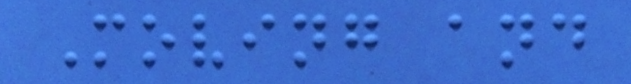Moving and
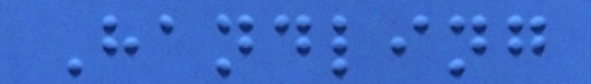Handling
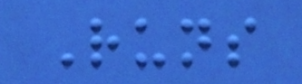Runs
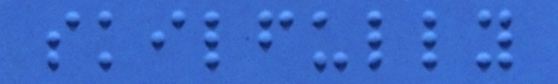skilfully
